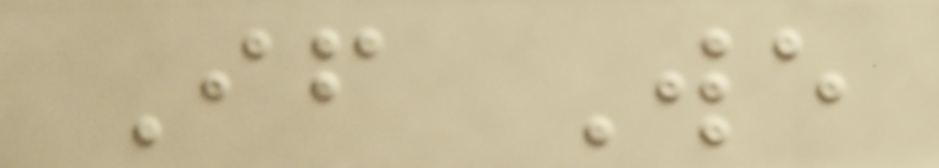If We
